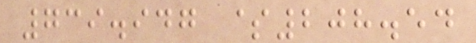739.947 $208.54
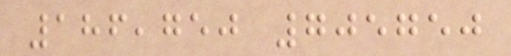186,750 705750
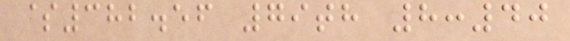$382.56 79th 8:40
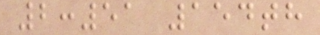2:51 154th
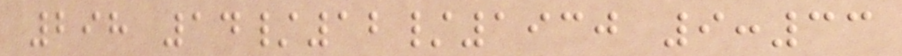298 14/12/1930 9:33
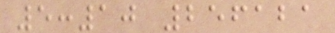5:10 256121
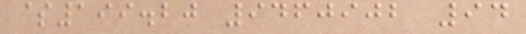$199.20 9460902 94
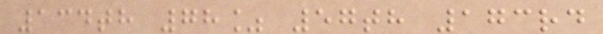134th 78% 57th 173rd
